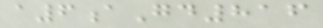a6aGd816
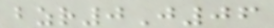bzr0J06
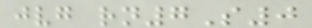jvg rn7S0
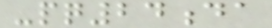-pq24da
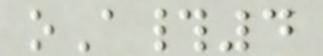oA#4
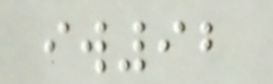iw92
